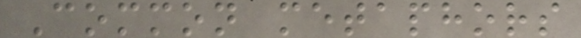Common metaphors
